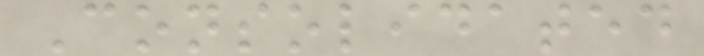Consolidated
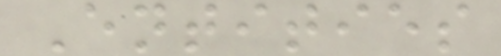Entities
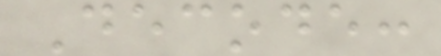Decode:
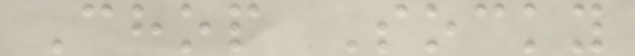Chop Socky
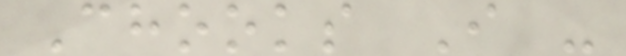Chooks I -
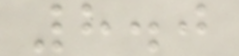8.0
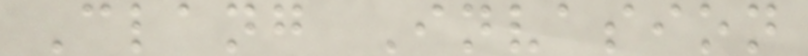Clang Invasion
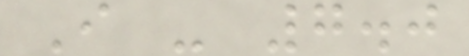I - 7.0
